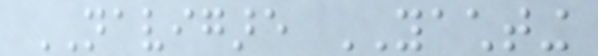NAVIGARE YACHTING
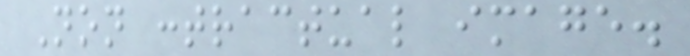Non contractual image.
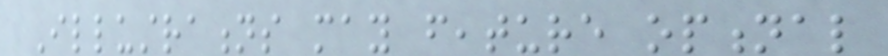Illustrations may feature optional
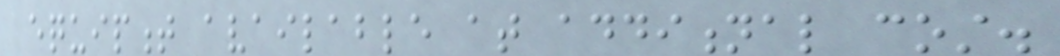equipment available at additional cost.
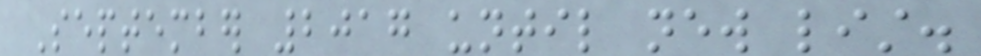September 2017 until new list.
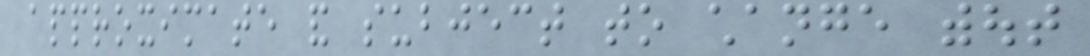approximate and subject to change without
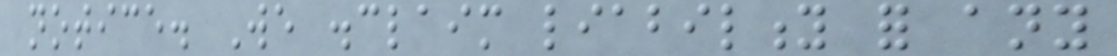notice. We disclaim liability for any
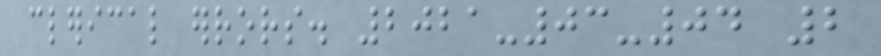clerical errors. 2021-03-04 2
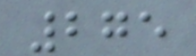275
